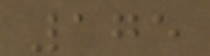175
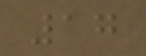17
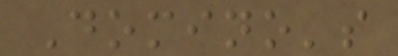Domino's
